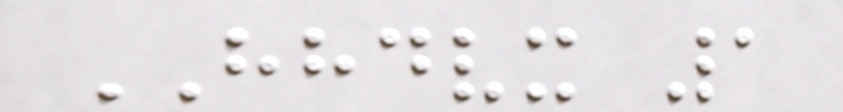HHDVX 1
